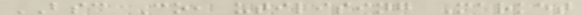BSC Co, utilising Market
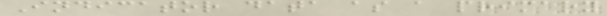Indicator data as a primary
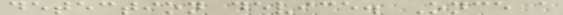detection device. Once a
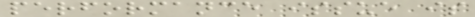performance issue is
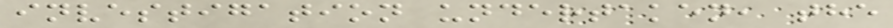investigation undertaken, the
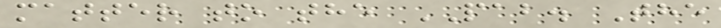matter to the PAB. The
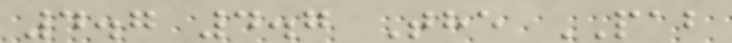4.7 4.7 The PAB
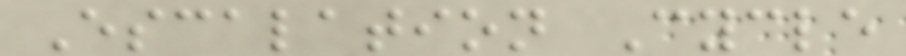Escalation Cycle
